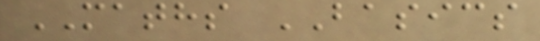MATHS BASICS
